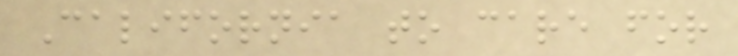California to care for
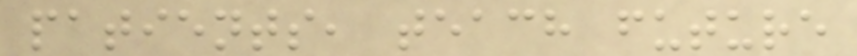patients, teach future
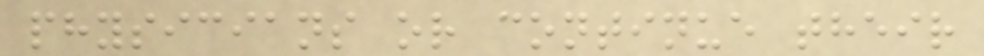physicians or continue their
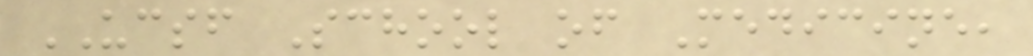UCSF School of Medicine,
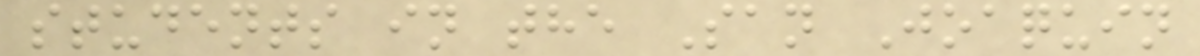students in the San Joaquin
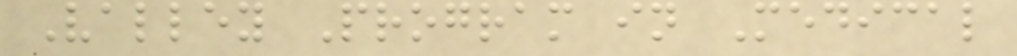Valley Program in Medical
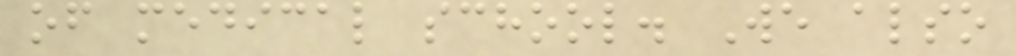of medical school. We also
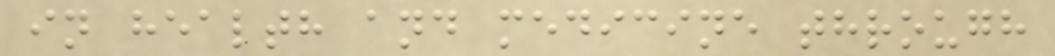in health and medicine through
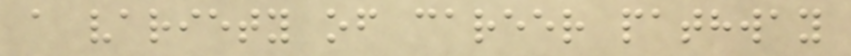a variety of career pathway
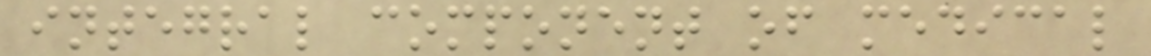integral component of medical
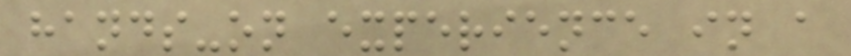hands-on experience in a
